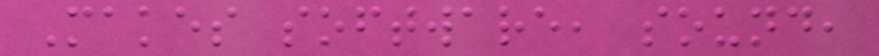Makes software, sound,
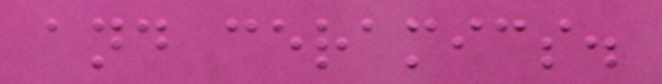and ceramics.
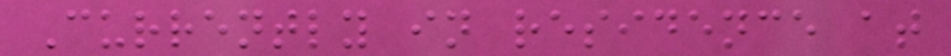Currently in residence at
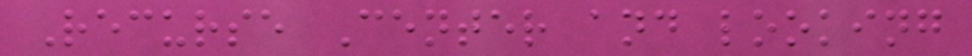Recurse Center and looking
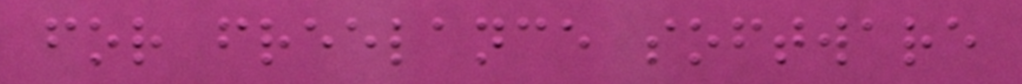for freelance software
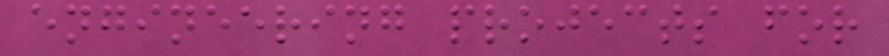engineering projects for
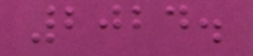2024.
